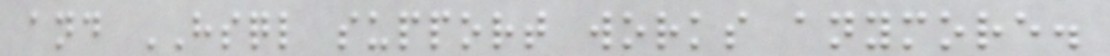and HSQL support works anymore.
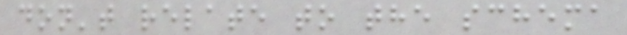don't relate to the schema
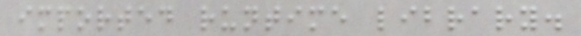imported runtime library.
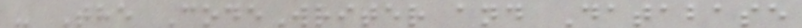- The CodeWriter and Database
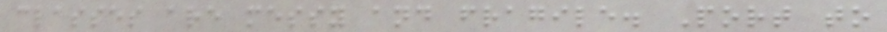classes are messy and fragile. Port to
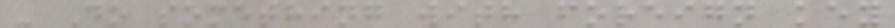- Do something with foreign key
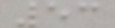53
